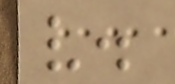v.
